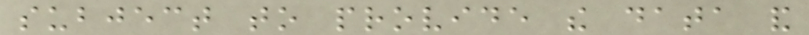subject to provide the data and
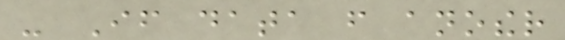- If data from another
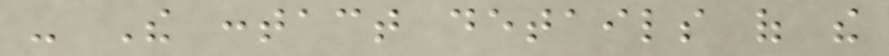- The contact details of the
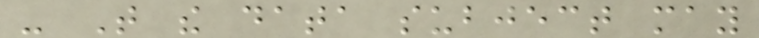- That the data subject may
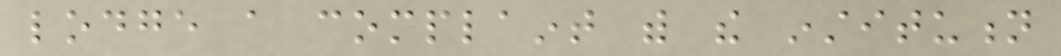lodge a complaint with the institution
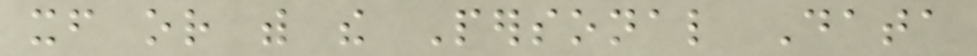itself or with the Personal Data
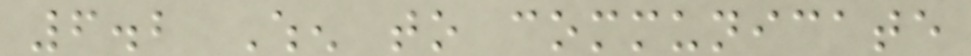6.2 When to communicate
